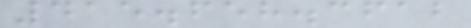415.658.3612
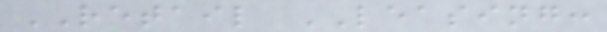RETAIL LEASING:
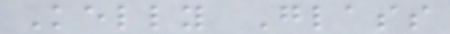Kelly Glass
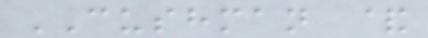CUSHMAN &
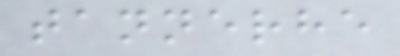tannerhe
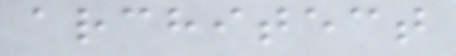architect
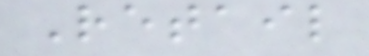Retail
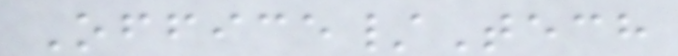Office/Tech
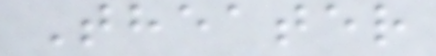Theater
